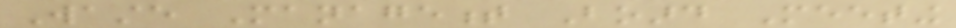Waste Management Board Meeting
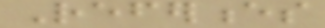References
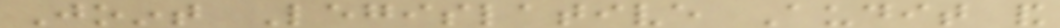Joint Legislative Audit and
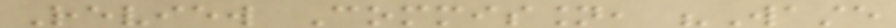Review Commission, "Waste
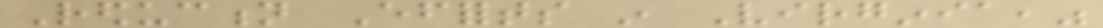Reduction Efforts in Virginia,"
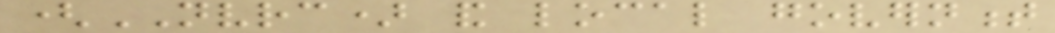(NVRC) and local government
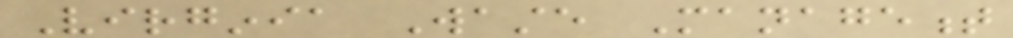Virginia Waste Management
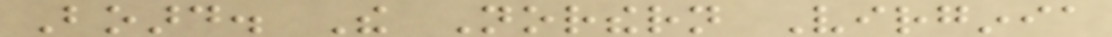Board. The Northern Virginia
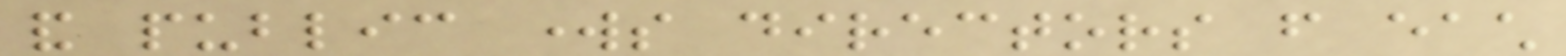and public works directors from each
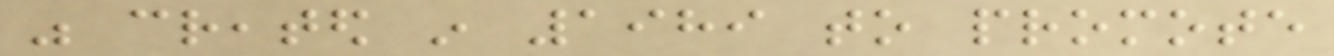was created in 1989 to promote
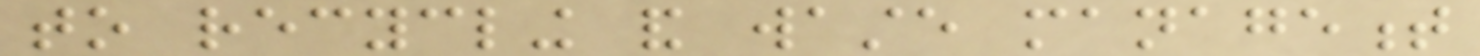to recycling and waste management
